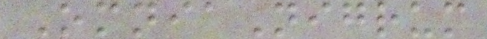OmniaNigrum
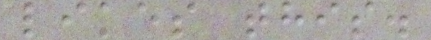likes this.
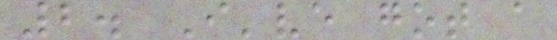2. I've got a
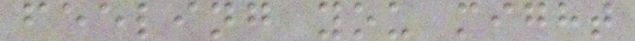feeling you might
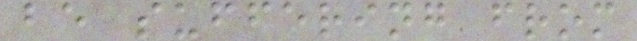be suffering from
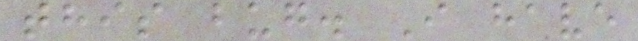this bug. I have
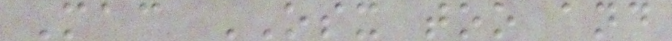Mac OSX too and
